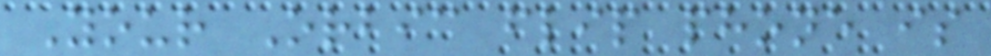Your Orbic flip phone is
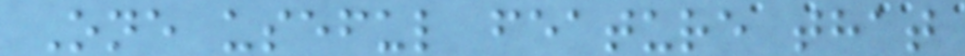One useful feature that
